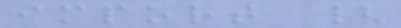import {
